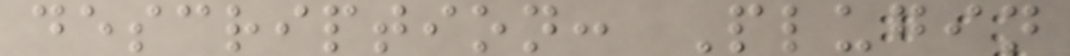description: Plugin
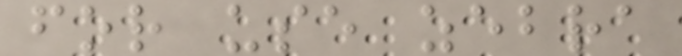for use zebra
